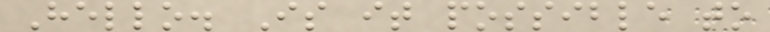Hello. Is it possible to
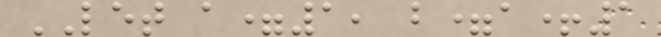LET a=1, b=a+1
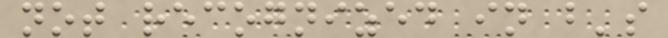not recognized in b's
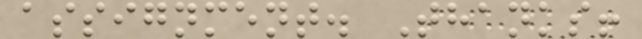assignment. Thanks!
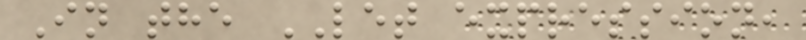In the LET expression,
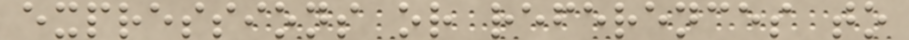expressions or references to
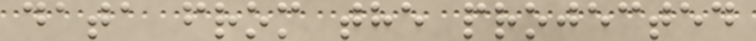data from the projected
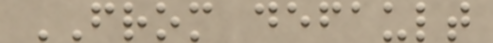FROM default
